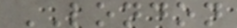LONDON
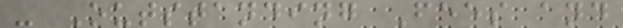- Outstanding Fees and
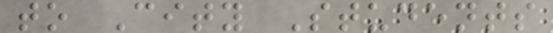to City Students
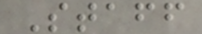Staff
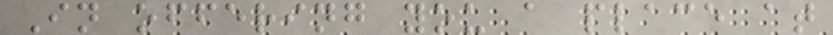In offering you a place at
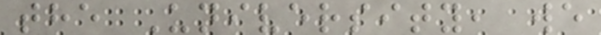the University, we
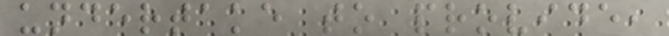undertake to provide,
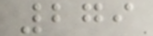279
